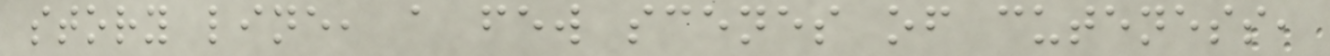story line, a few scenes of cuteness,
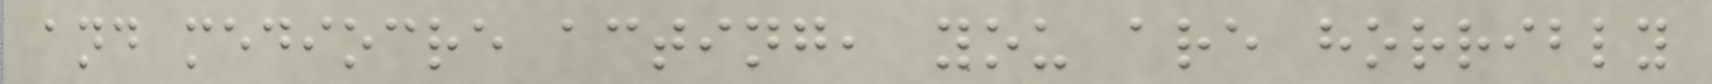and mediocre acting, you are horribly
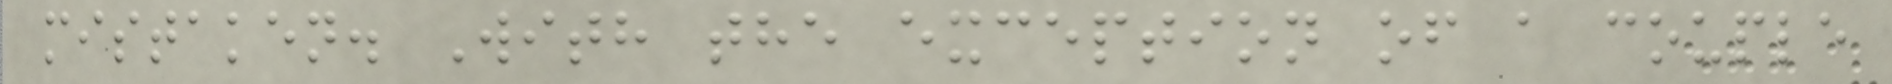mistaken. With the exception of a couple
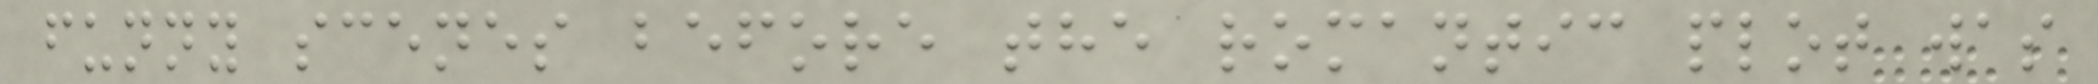funny scenes before the romantic plot was
